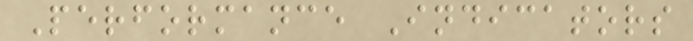Performance Indicators
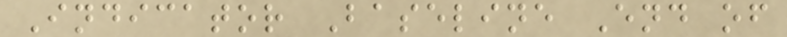Indicator Baseline End of
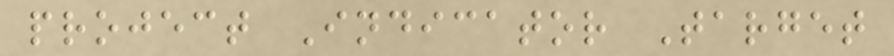project Indicator Target
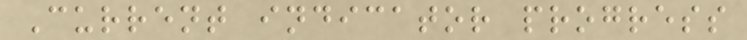Current indicator progress
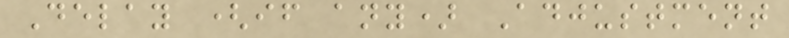Delay (if any) Adjustment
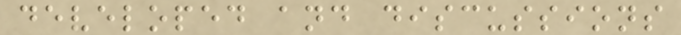developed and discussions
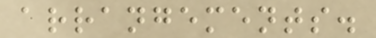arrangements.
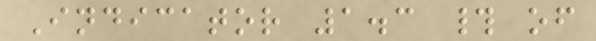Indicator 1.3 # of
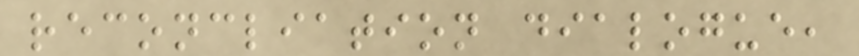reconcliation dialogue,
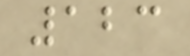123
